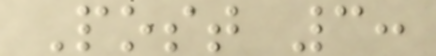Post 3:
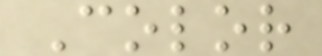Color
